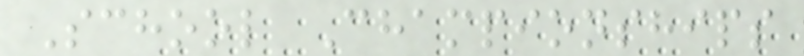School Championships
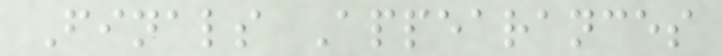Finals Appearances
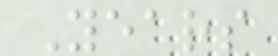Years
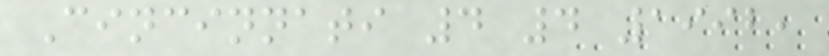Cincinnati 4 4 1992,
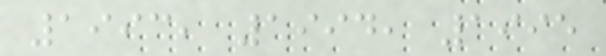1993, 1994, 1995
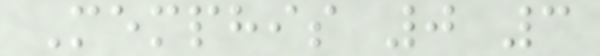Memphis 0 3
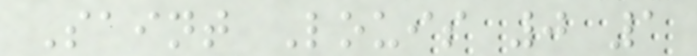Saint Louis 0 1
